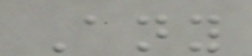Any
